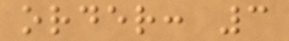order: 3
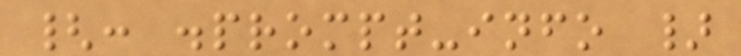{: .prompt-info }
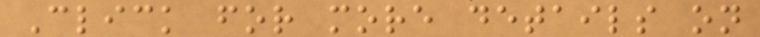Click for more details on
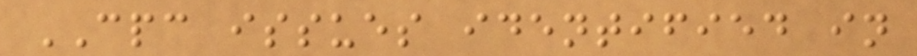CPC issues identified in
